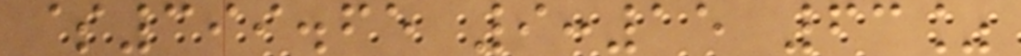$399.65 9:15 63%
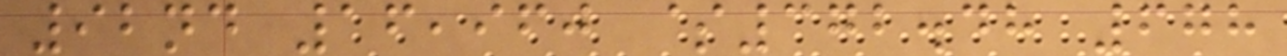92nd 16,960 $372.48 678
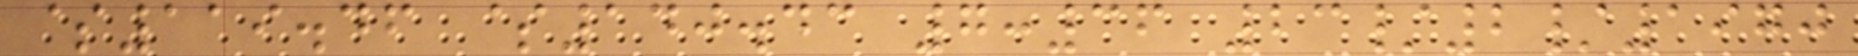$119.46 $140.43 7:36 23/2/1970
